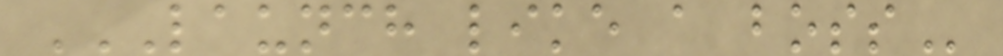LAUNCH LIKE A BOSS
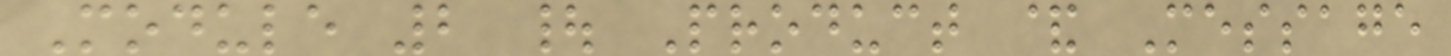Module 2 | Product & Message
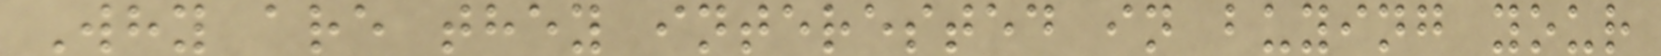Why are they interested in buying your
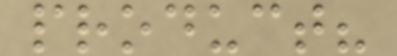product?
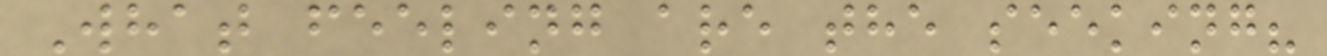What feeling are the seeking?
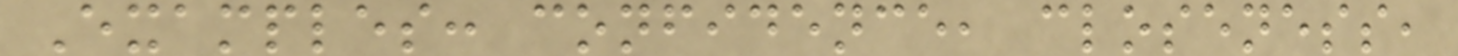Examples: confidence, closeness,
